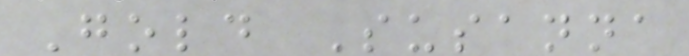Gold Susanna
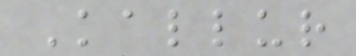Kallur
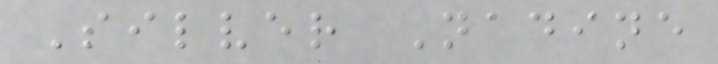Silver Nadine
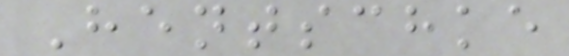Hentschke
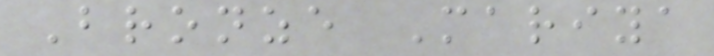Bronze Mariya
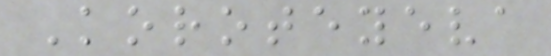Koroteyeva
